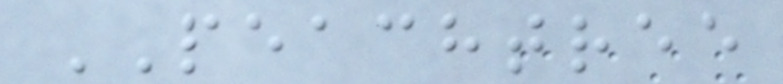PEACHTREE
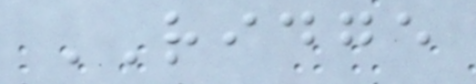RIDGE
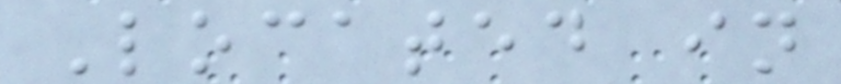Located in
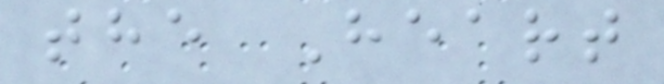the Heart
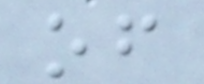of
